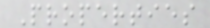Properties
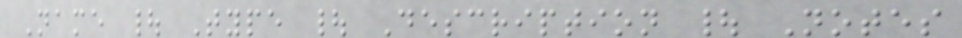Name | Type | Description | Notes
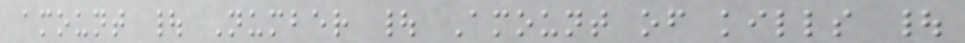amount | Number | Amount of kills |
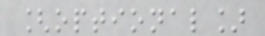[optional]
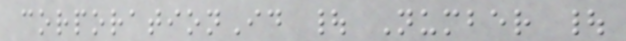corporationId | Number |
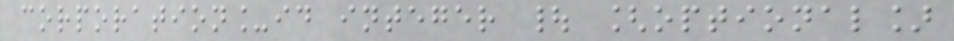corporation_id integer | [optional]
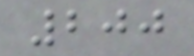200
